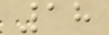18
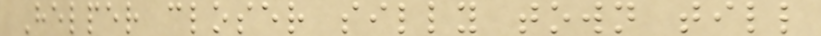Helper closer silly town till
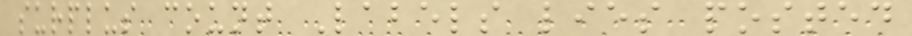surplus count Labels lies posted
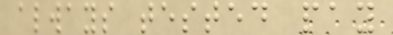always tested pay
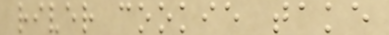river cookie take
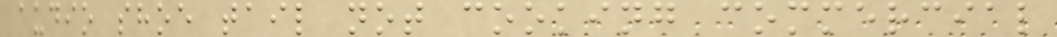audio shoe tail not cooking commercial
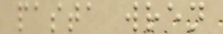pasta wren
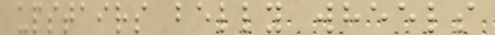upstairs belly wheels
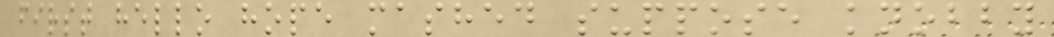first hello hope mashed suppose knobby
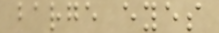barge eyes
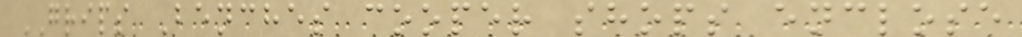GRIPS Benches cooper shops enclose
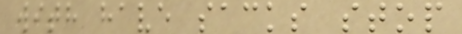with have sacks stop
